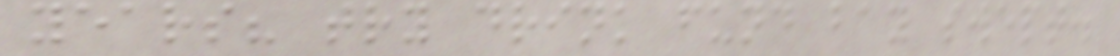years? try drink fund bay swept.
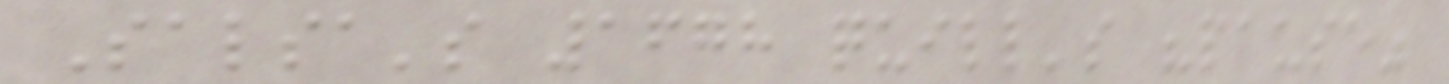Salsa's 1678 quill's "pause"
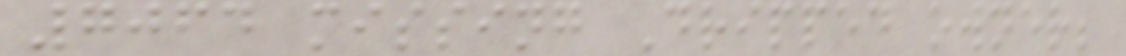7064 missing Dripped owner;
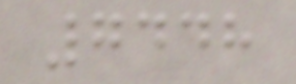7448
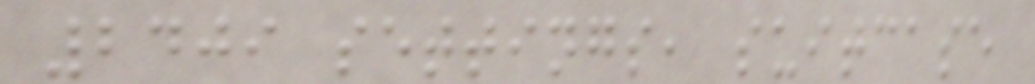2409 settings, suitcase
